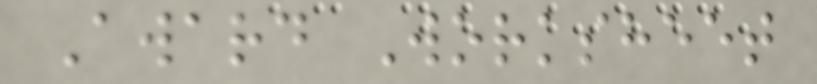Award Worksheet
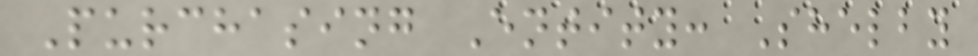Purchasing Entity: Shelby
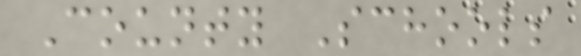County Schools
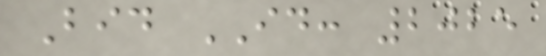Bid ID: 2025
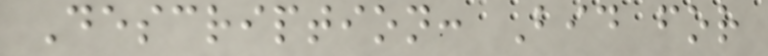Description: Bid for
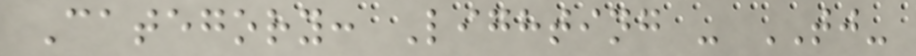Category: Lighting - TJ-
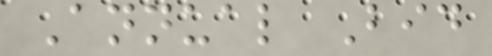Annual Bid
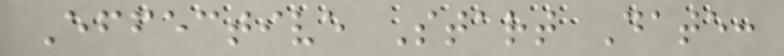Effective Start Date:
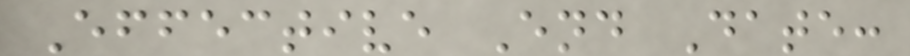Effective End Date:
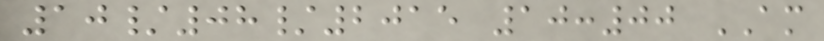10/08/2015 10:00 AM
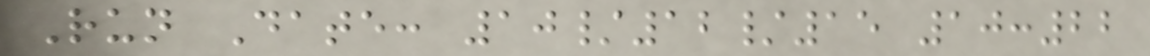Run Date: 10/12/15 10:22
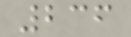236
